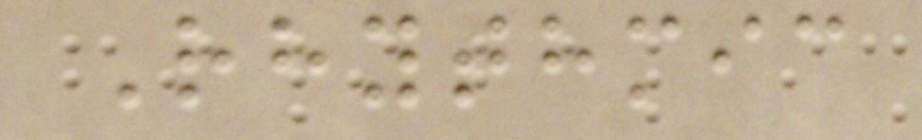Rhythmic
